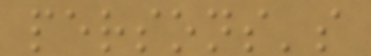persons's
